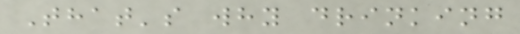That's why drinking
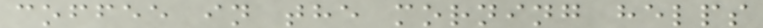coffee in the morning helps
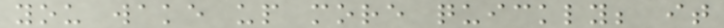you wake up more quickly; it
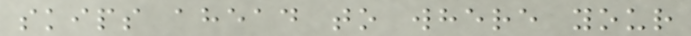skips ahead to where your
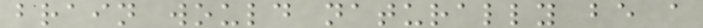brain would naturally be a
